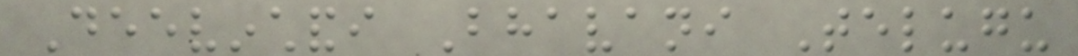Deevinchandi Bhavani Telugu
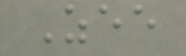Zee
